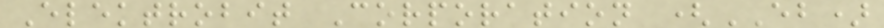Elektrobit Corporation (EB)
